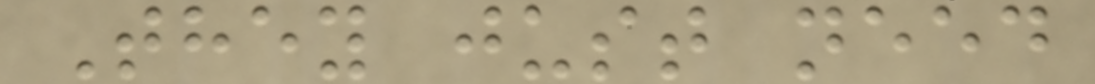They just need
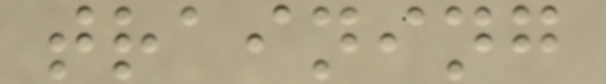training
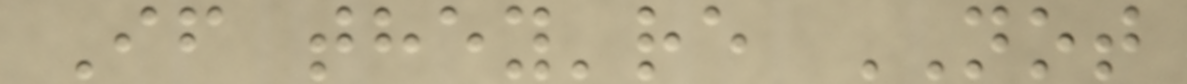If they're NOT
